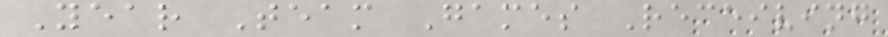Year Team Games Receiving
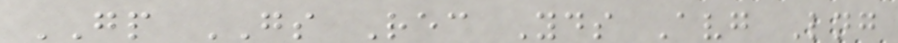GP GS Rec Yds Avg Lng
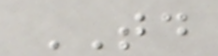TD
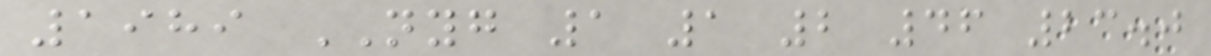1989 NYG 1 1 2 46 23.0
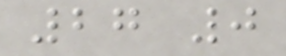27 0
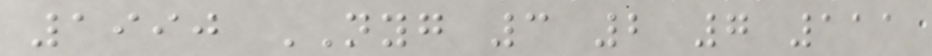1990 NYG 3 2 7 111
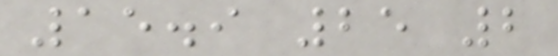15.9 25 2
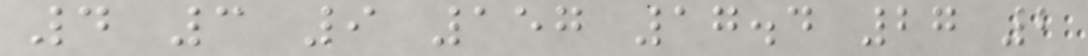4 3 9 157 17.4 27 2
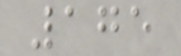175
